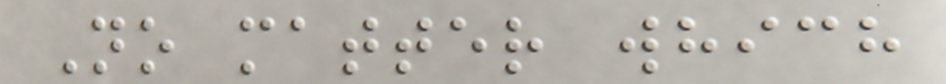No matter which
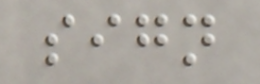sign
